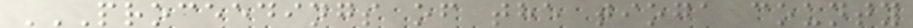PROCEEDINGS OF THE TIOGA COUNTY
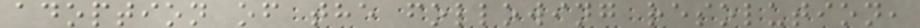adoption of the following resolution,
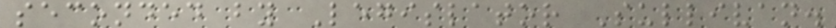seconded by Legislator Sullivan.
